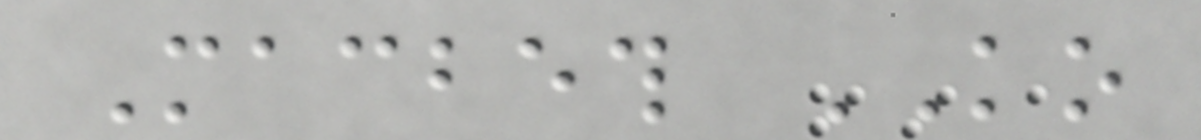Macbeth KO
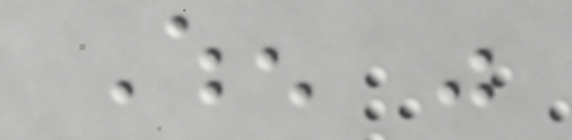When was
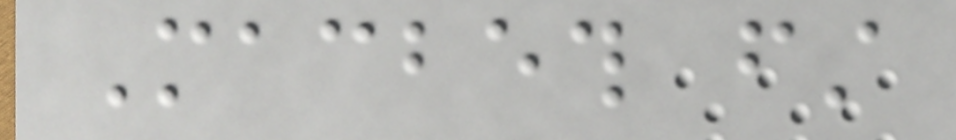Macbeth first
